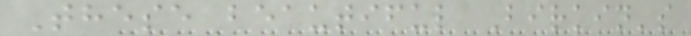These beautiful Birkin's
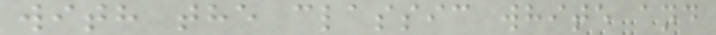with the classic white and
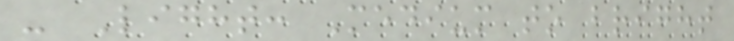- Light: Medium to bright
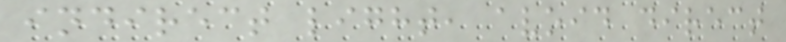indirect light, avoid direct
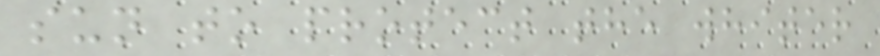sun to protect the whiter
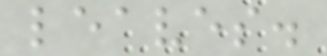leaves.
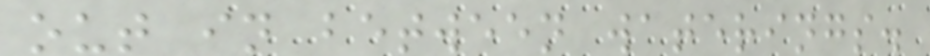out in between waterings.
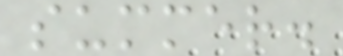summer.
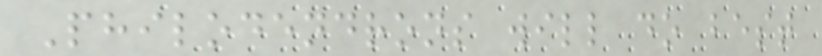Philodendrons will do best
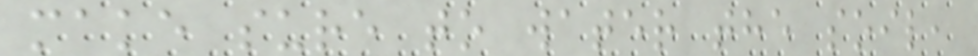make sure to water the soil,
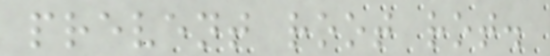prevent root rot.
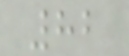82
